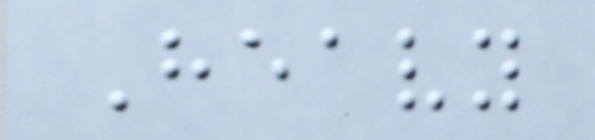Heavy
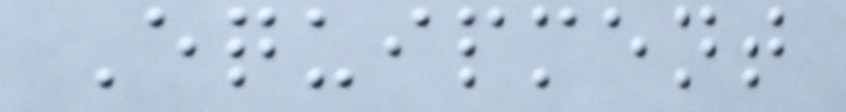Equipment
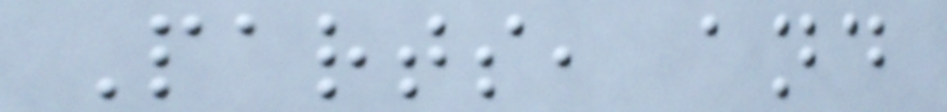Parts, and
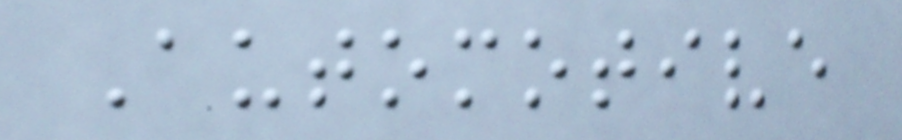Automotive
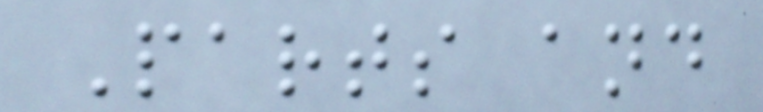Parts and
